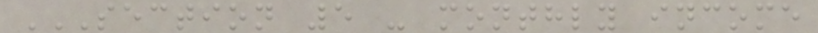SECTION 5 - MONTHLY INCOME
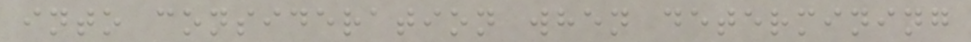into consideration when determining
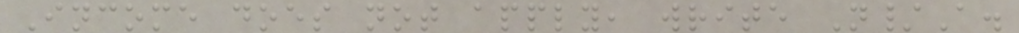Income does not apply, write N/A.
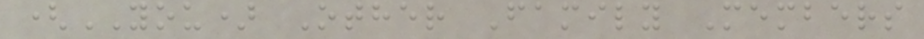(YOU) Other Family Members
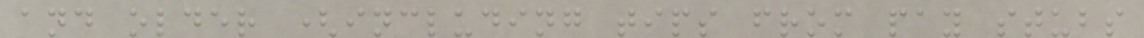and older (including tips from pay stubs
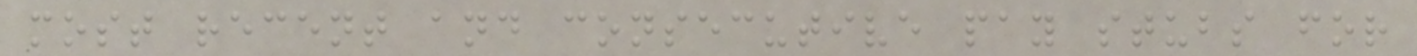most recent and consecutive pay stubs for
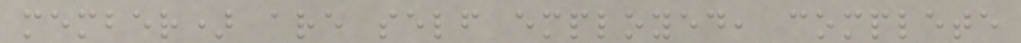member) are self employed, complete
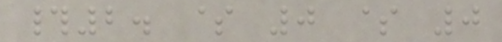#2. $ 0 $ 0
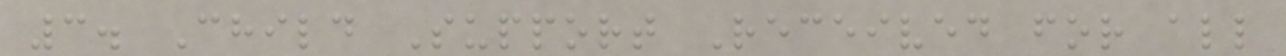3. Child Support Received for all
